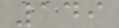149
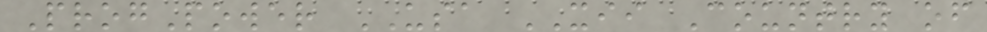ProgPower USA XII Country of
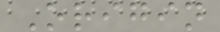Origin
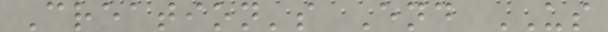Creation's End US
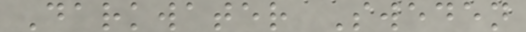Darkwater Sweden
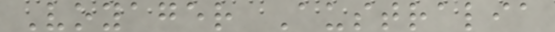Voyager Australia
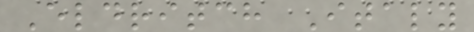Eldritch Italy
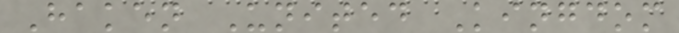Haken United Kingdom
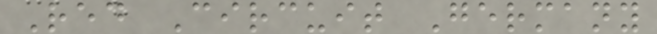Red Circuit Germany
